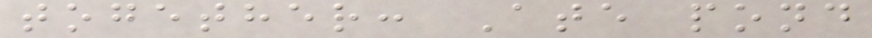together: Ate pond
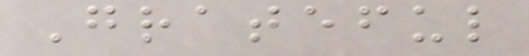Grateful
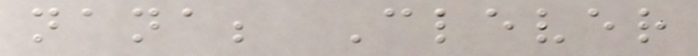nana; Clever
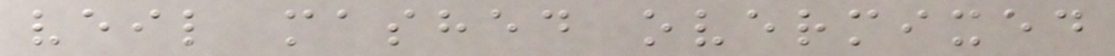veil mashed overmixed
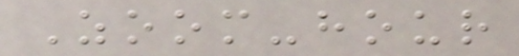Zoom-hour
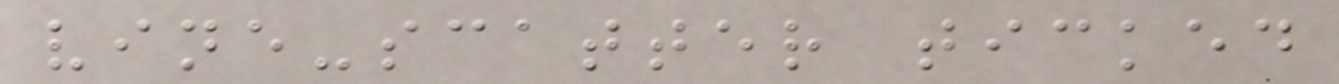vine-scatter ticked
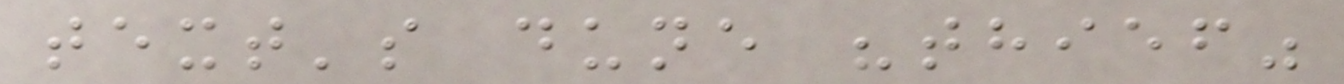text's dune "thief"
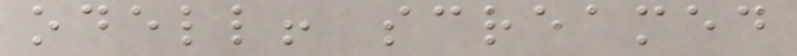odell! screamed
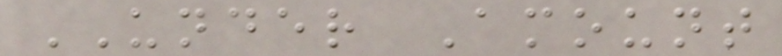UNDER Amount
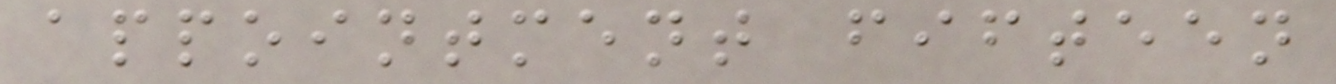appointment fifteen
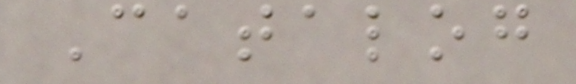Catalog
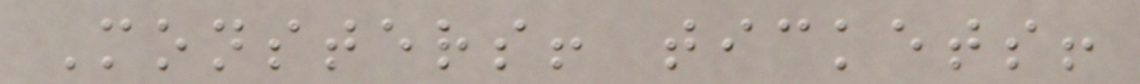Monsters! tickets!
